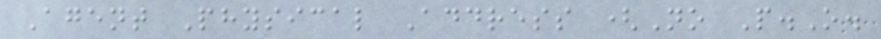Agent Physical Address (No P.O.
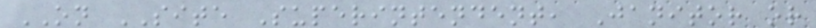ON SITE Superintendent, Janitor or
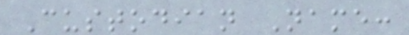Custodian Name:
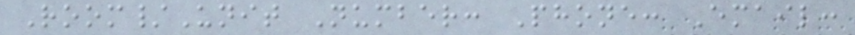Room/Unit Number: Phone: Email:
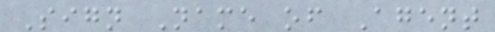Sign Name of Agent
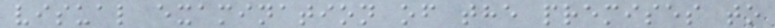visual examination of the premises to
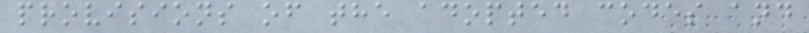provisions of the adopted codes and
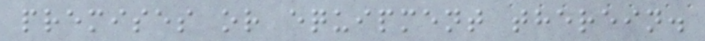premises or equipment therein.
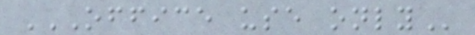OFFICE USE ONLY
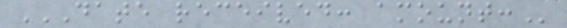DATE RECEIVED: AMOUNT:
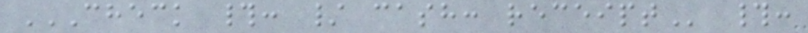CHECK #: / CASH: RECEIPT #:
